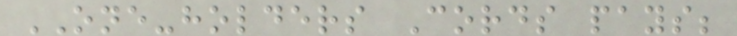ONE-holders Cords pays;
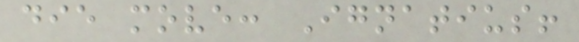die move: Ignatius!
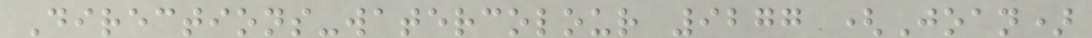Directions-watercolour 9277 (Joan)
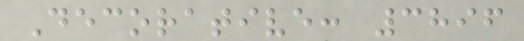Decorative: 3896
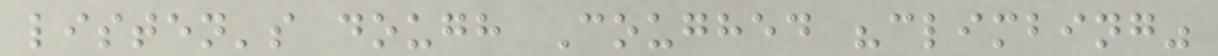listen's dough Coughed "climbing"
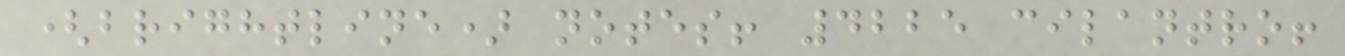(brightline) notes! 4225 cilantro!
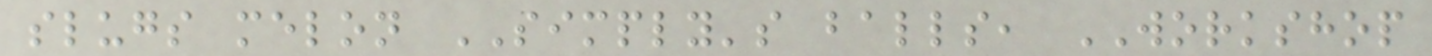slugs melon SIMPLY's balls, WORKSHOP
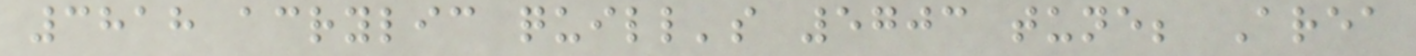3818 acrylic quill's 5703 tune; Area
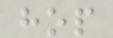hop
